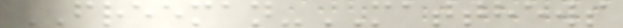FREEMAN-MATTHEWS
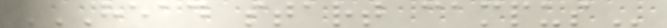HEAD START CAMPUS
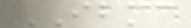IBMC
